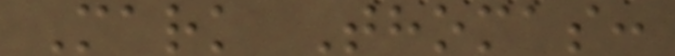Mark Thomas:
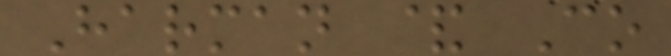Harman & Co
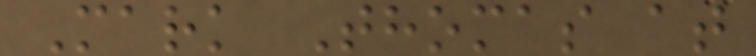Mark Thomas at
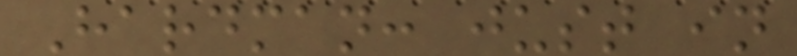Hardman: just in
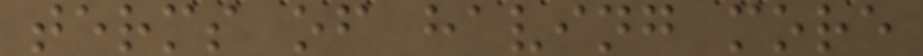terms of having more
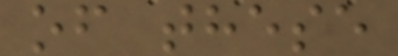of these
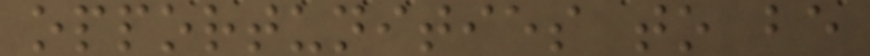opportunities to be
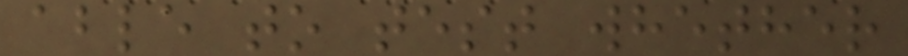able to test whether
